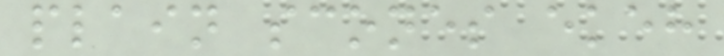plain scones ekeh
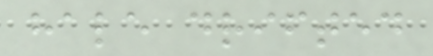hale drifted
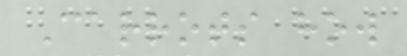Carrots how
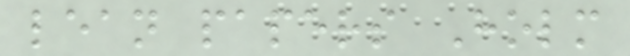lean papers Holm
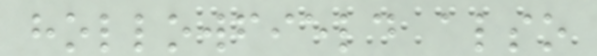hollowfield also
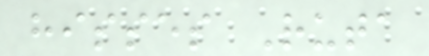hisses Ruta
